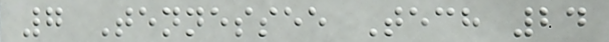7 Tennessee Tech 24
